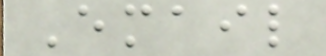Email
